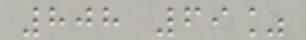808 69%
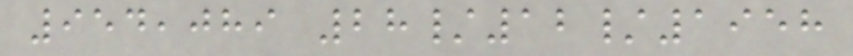954,089 28/12/1958
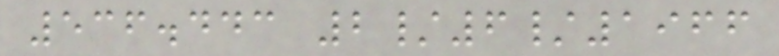536.443 2/6/1966
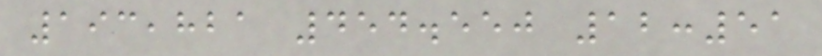193,821 454.550 12:51
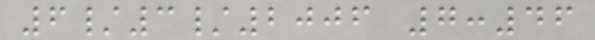6/3/2006 7:46
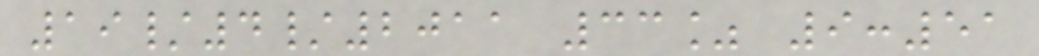19/4/2011 33% 9:51
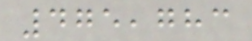475,783
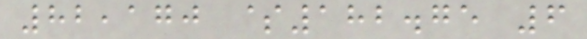82,170 $182.75 6
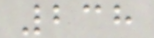238
